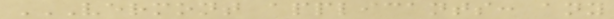VERMONT APPLICANTS: ANY
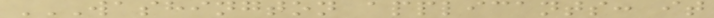WASHINGTON APPLICANTS: IT
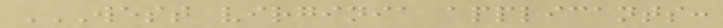WEST VIRGINIA APPLICANTS:
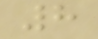8
